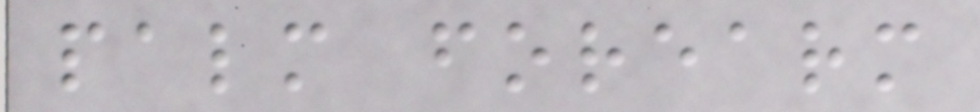palm forearm
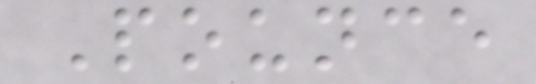Pounce
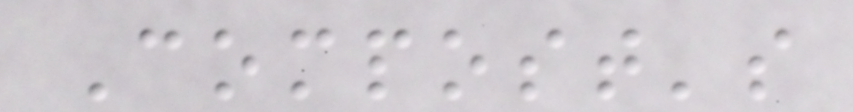Compost's
